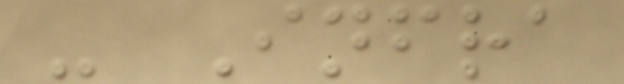- Infra
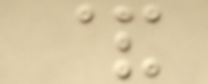&
